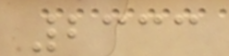2333
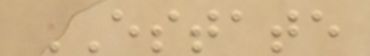ESTATE
